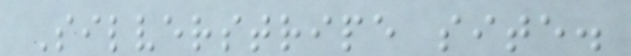Silverstripe site.
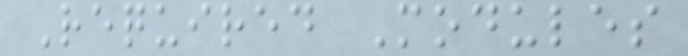Required Modules
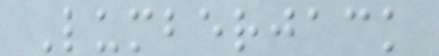Lumberjack
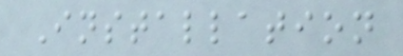Installation
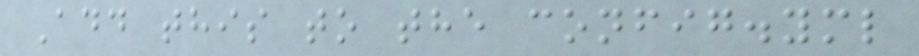Add this to the config.yml
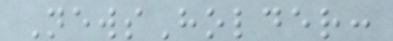NewsHolder:
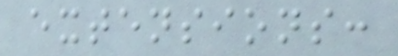extensions:
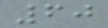60
